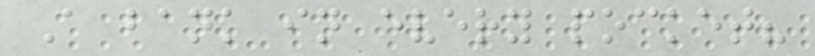A bank in every pocket?
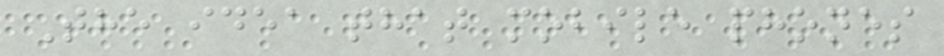The idea that mobile phones
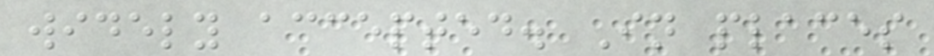widely accepted. In places
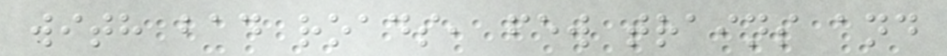with bad roads, few trains and
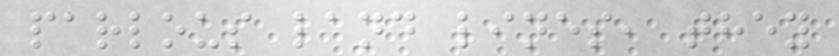parlous land lines, they
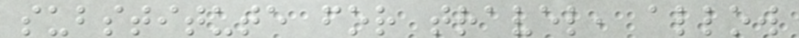substitute for travel, allow
